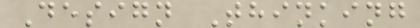Design Thinking
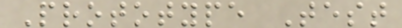Prototype Test
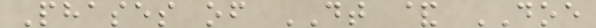Phases of DT & DOE
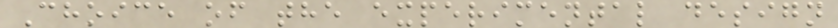Choice of the experimental design
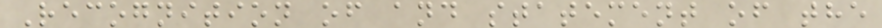Recognition of and statement of the
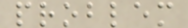problem
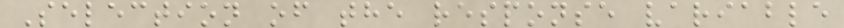Selection of the response variable
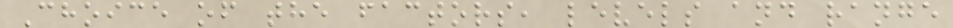Choice of the factors, levels and range
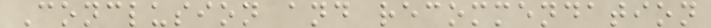Conclusion and recommendation
